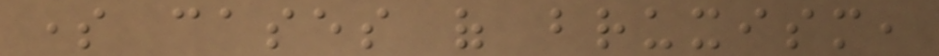some cases of bruxism,
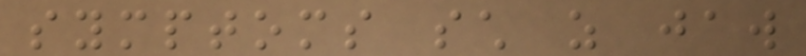symptoms such as jaw
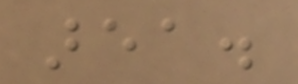area.
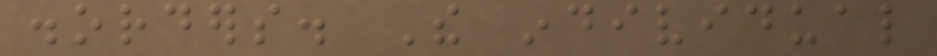disorders. The individual
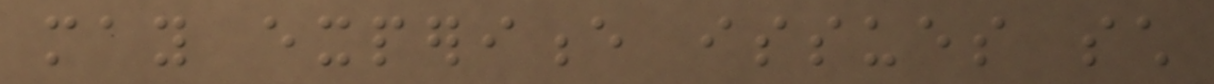may experience issues such
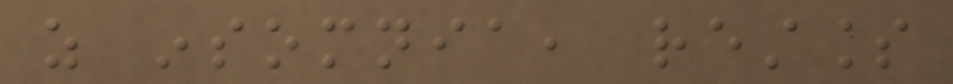as insomnia, restless
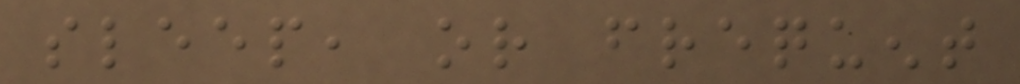sleep, or frequent
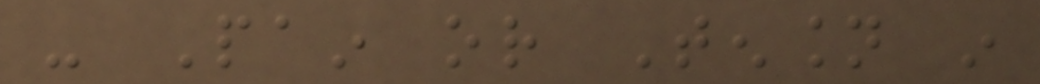- Pain or Tension in
